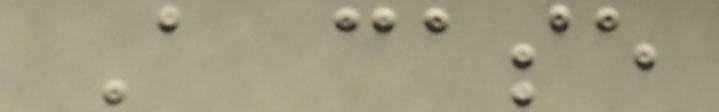A case
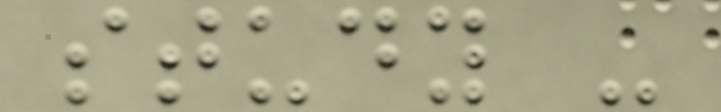study -
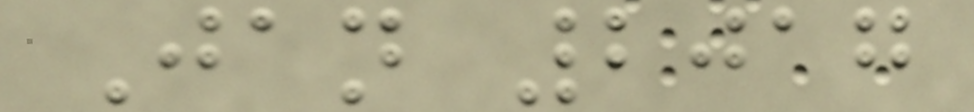Jan 2017
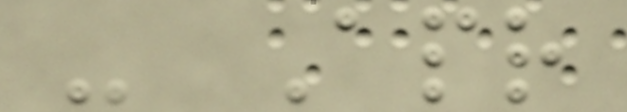- Apr
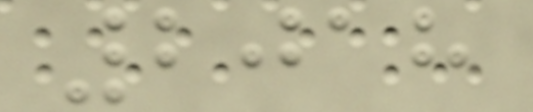2018
